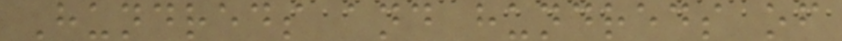Hundreds and hundreds of
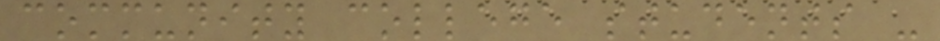community college students -
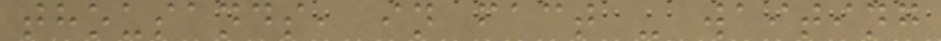thousands, in fact - waiting
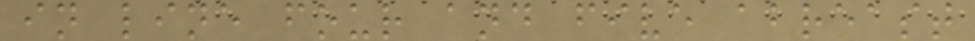in line four and five abreast
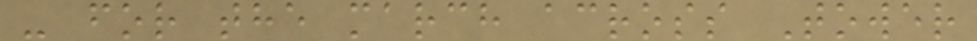- for the march across Tower
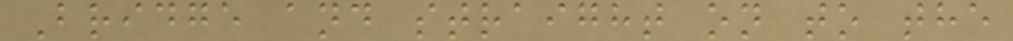Bridge and straight on to the
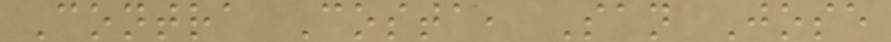Contra Costa, San Jose
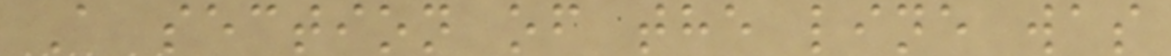A section of the line was
